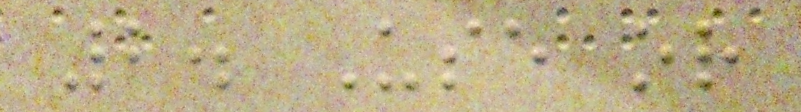2. Use or
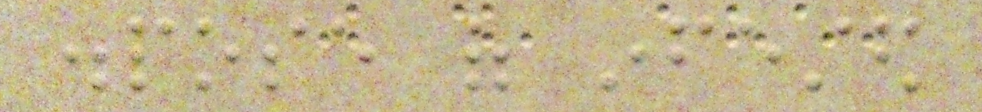dispose of infested
